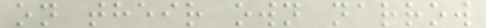on their own narrow
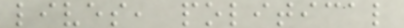lives, political
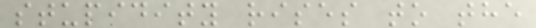stupidity rises to the
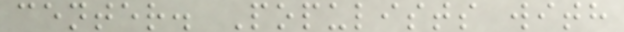center. Populists with
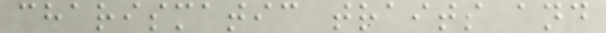charismatic traits and
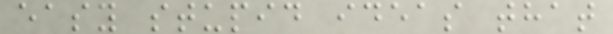easy stupid ideas that
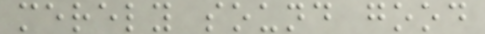merely sound good
